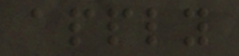apply
